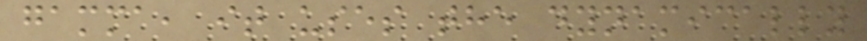gamma, it uses the dynamically
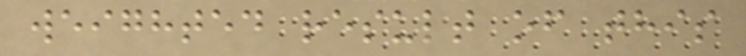weighted result of this
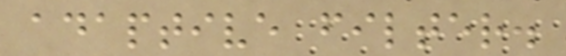adaptive filter.
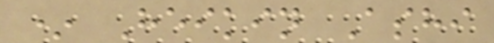* Heikin Ashi
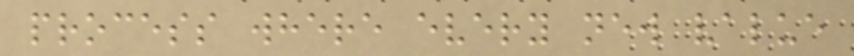process where every new value
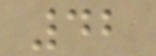42
